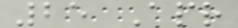25 Apr
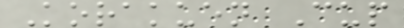Korakuen Cup
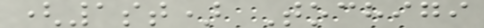(1st) Tochigi
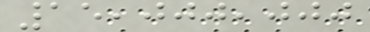15,000,000
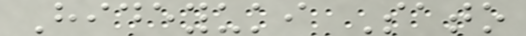Hideyuki Sato
